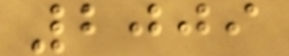2009
